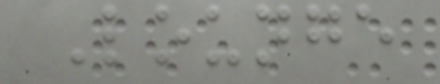Lounge
